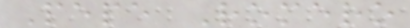Pepe Romero
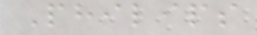Philips
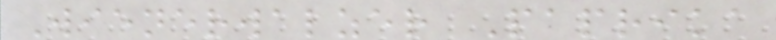Wienerwalzer Paprika
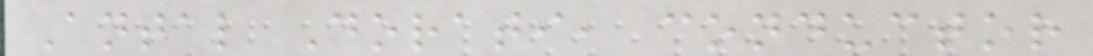Antal Dorati, conductor
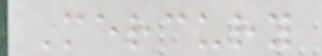Mercury
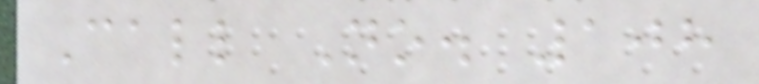Call No. 108
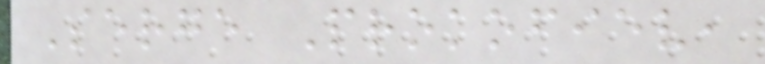Serge Prokofiev,
